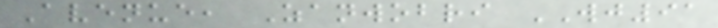Avenue, Zanwobri WJ91
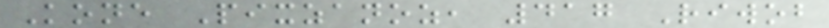Kone Pixzanoz, 417 Riwob
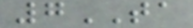7TA
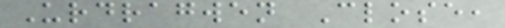Urdragwen Close,
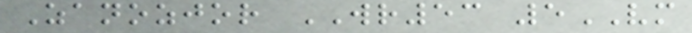Zanozjor WR53 5VM
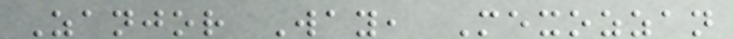Zanjor Way, Mexozzan
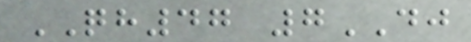QH47 7DJ
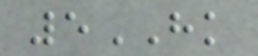5HK
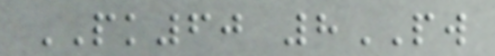PK60 8PW
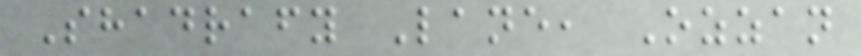Shadrafy Lane, Ozzan
